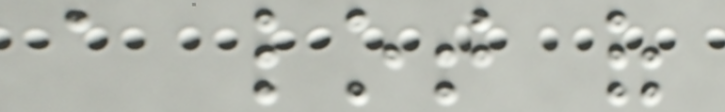a lot of
